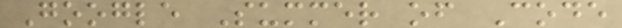Google Summer of Code
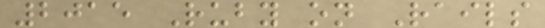2015 Ruby on Rails
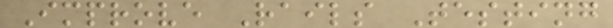Improve Rails Testing
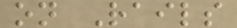on Rails
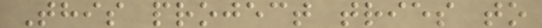This project tries to
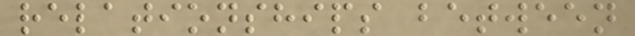relationships between
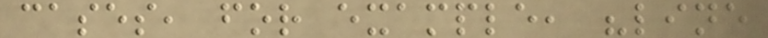cases, for example, "line
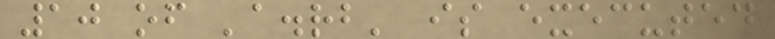10 of 'a.rb' is executed
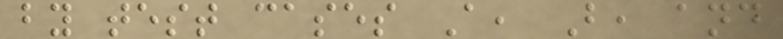by test cases A, B, and
